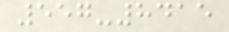557-8415
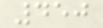450
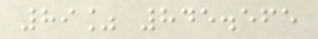89% 845.565
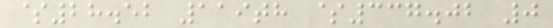$28.52 119th $337.02 0
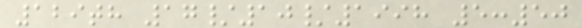129th 17/10/1998 5:50
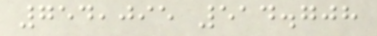754,095 514.708
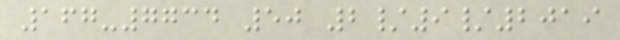167-7734 50 2/9/2019
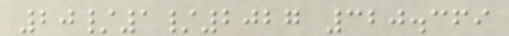20/1/2027 320.369
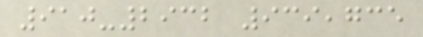910-2932 939,735
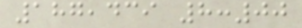187,439 8:00
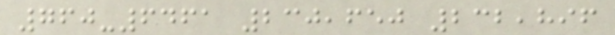760-6461 230,650 232,896
